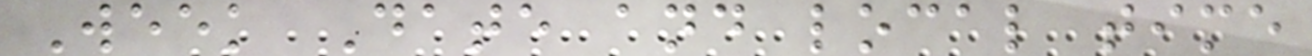Week Date and local time
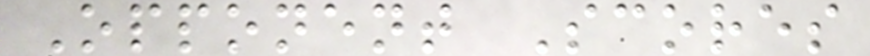Opponent Scores
